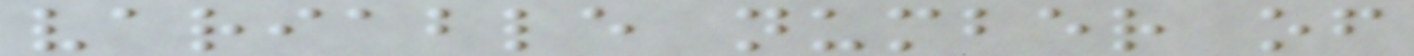variable number of
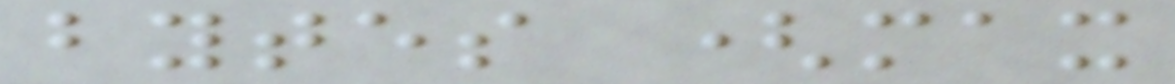bytes (max
